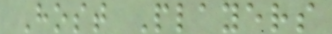Host Players
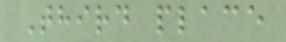Third place
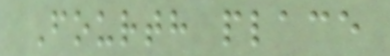Fourth place
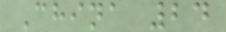China 24
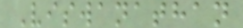Viswanathan
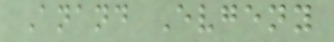Anand Evgeny
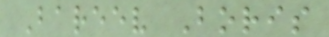Bareev Boris
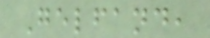Gelfand,
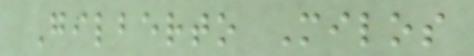Gilberto Milos
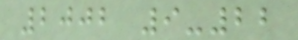2002 9-22
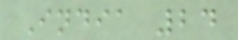India 24
